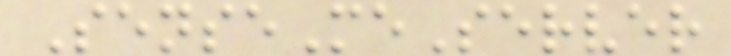SenseMeServer
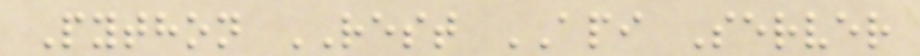Python REST API Server
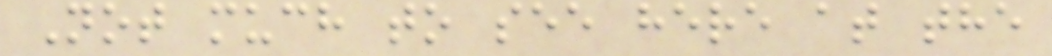Not much to see here at the
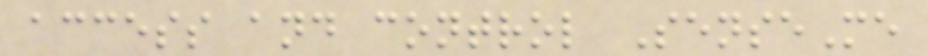access and control SenseMe
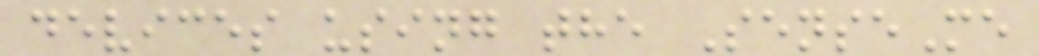devices using the SenseMe
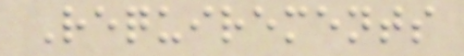Requirements
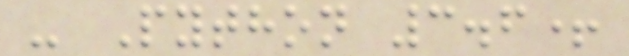- Python 3.6+
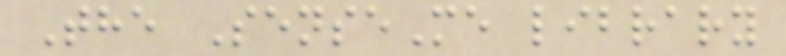The SenseMe library
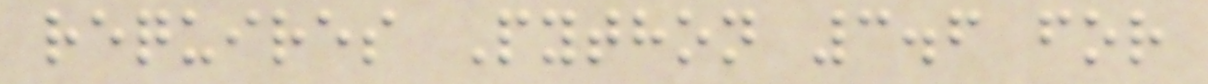requires Python 3.6 for
